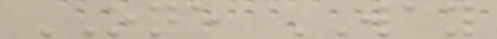ONE WAY
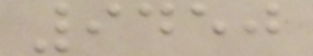9450
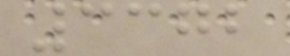3372
